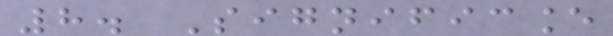8. Significance
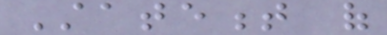Statement of
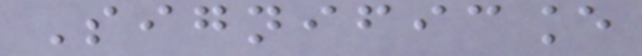Significance
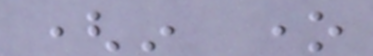(in one
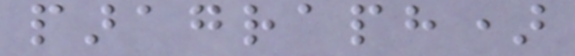paragraph)
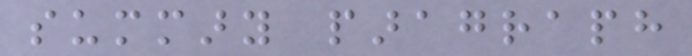summary paragraph
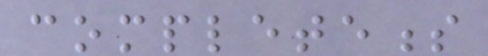completeness
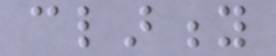clarity
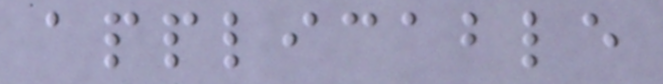applicable
